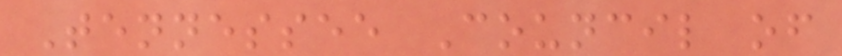Tennessee Council of
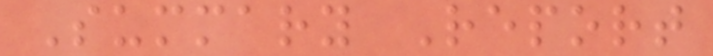Summary Report
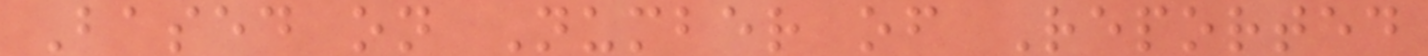Based on Number of Reported
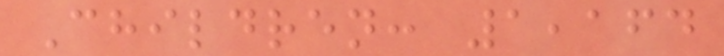Children: 1,164
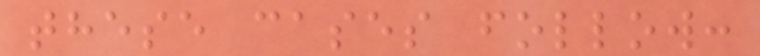these cases follow:
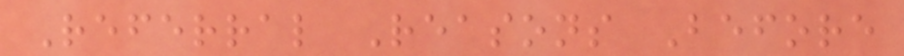Referral Reasons Before
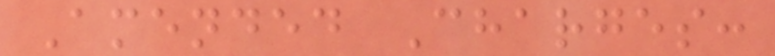Amended Charges:
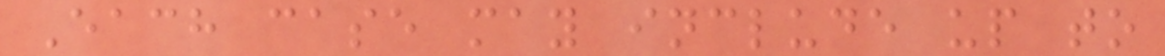Each case may include up to
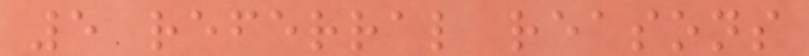5 referral reasons
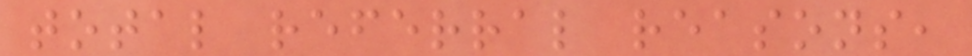total referral reasons,
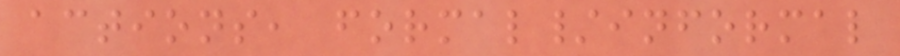actions, formal/informal
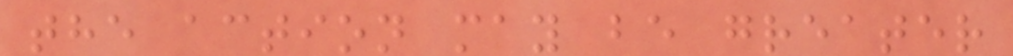the action may be greater
